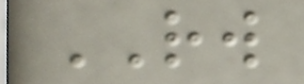RW
